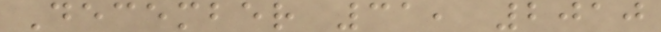December 31, 2010
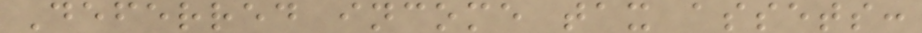Deferred income tax assets:
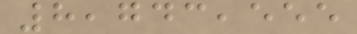8,743,555
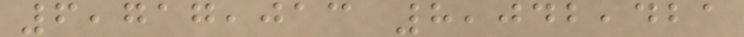6,717,013 8,042,421
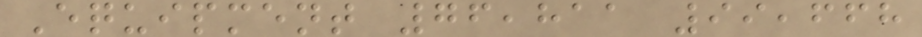Equipment 76,811 99,668
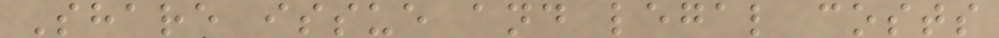Share issue and legal costs
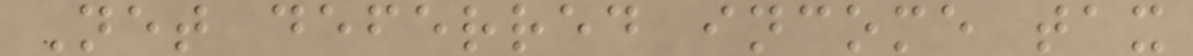Net deferred income tax
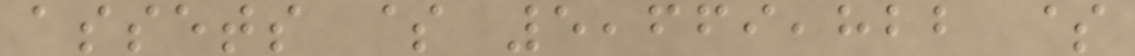assets $ 5,669,822 $
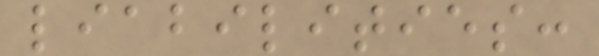liabilities:
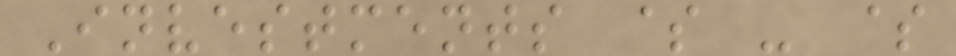Investments $ - $
